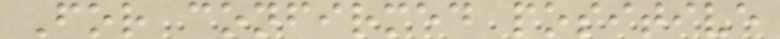For confirmed positive
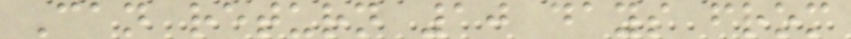Can return 10 days from
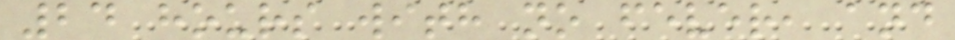24 hours with no fever, and
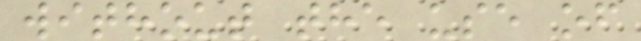without the use of
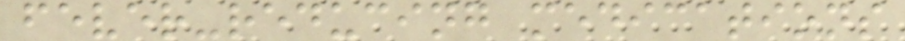fever-reducing medications
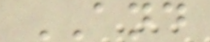AND
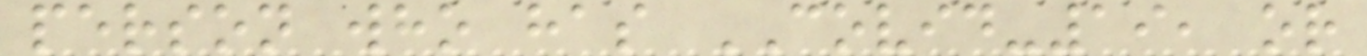person who has COVID-19, or
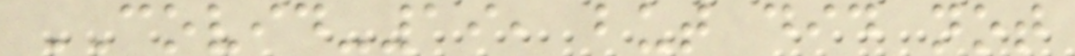COVID-19, but did not
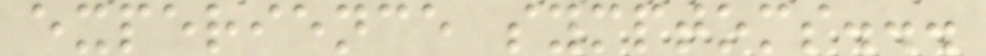experience symptoms...
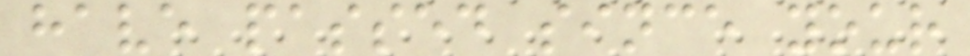have passed since your
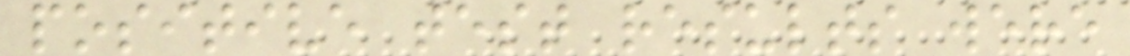positive test results were
